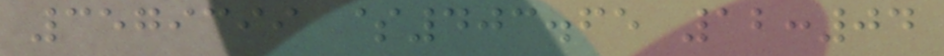3579399 $403.65 12:04
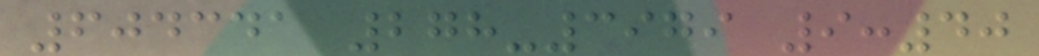604341 278-3979 9:40
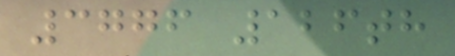3776 126th
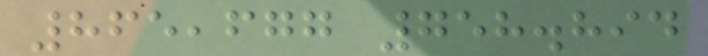865,677 758.894
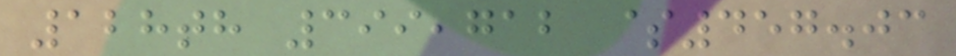128th 399,712 $457.03
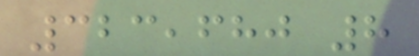323,680 8
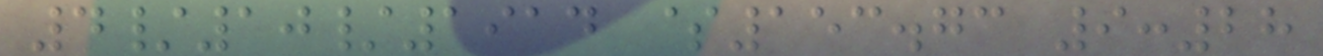4/10/1914 $153.73 9:28
